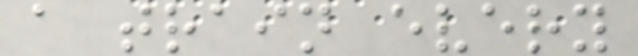a train every
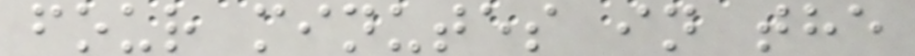four minutes in the
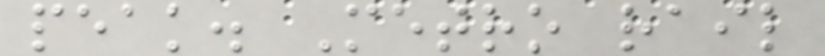peak. Metro rail
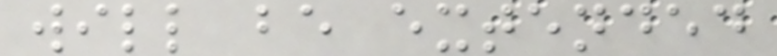will be extended
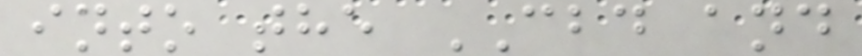into the CBD and
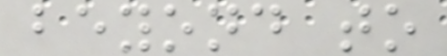beyond to
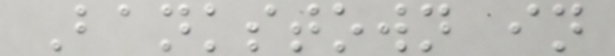Bankstown in
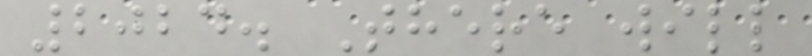2024. There will
